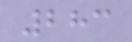283
